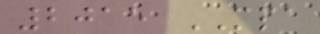2015 MPA
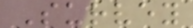Survey
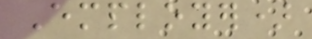Employer)
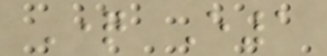Question E1
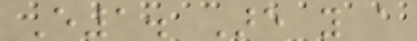E1. Are you a
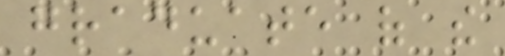graduate of the
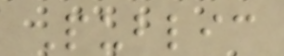Public
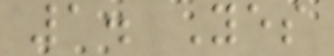1. Yes
